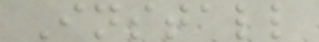Install
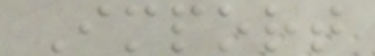Import
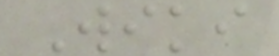Wiki
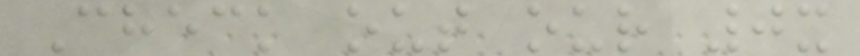Check out our 0x
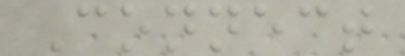Connect
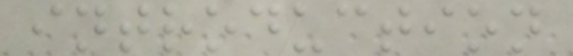introduction
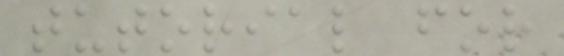tutorial for
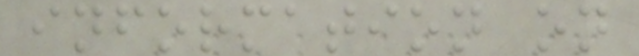information on
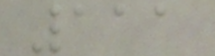111
